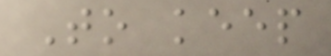To keep
